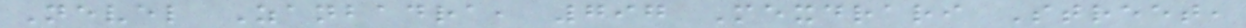Nevel Zanbadra, 797 Mexdrari Street,
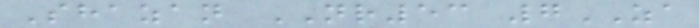Shazan NR53 7ZA
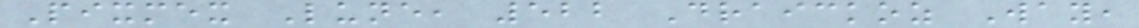Pixmex Lune, 522 Draickoz Way,
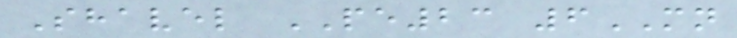Shavel PE23 6MN
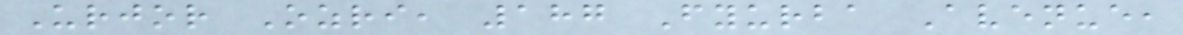Urjor Ozri, 187 Fyurba Avenue,
